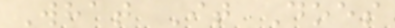What It Does
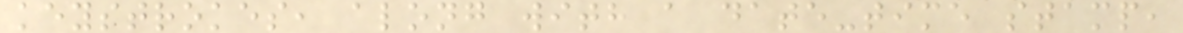keystrokes, along with a date-time stamp,
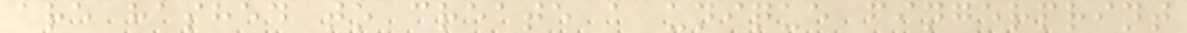are hashed to create a unique fingerprint
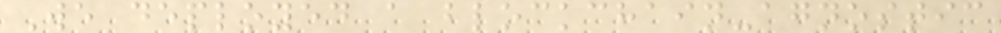We deployed a blockchain-agnostic
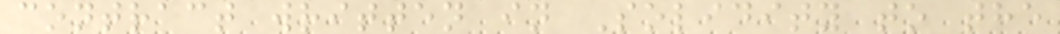contract written in Solidity to the
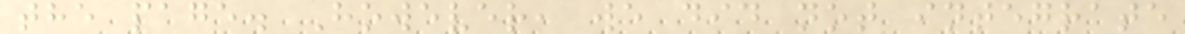the page. However, we did not integrate
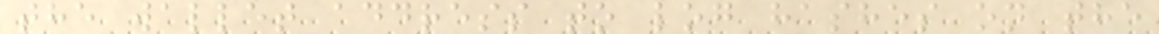the wallet address to log hashes on the
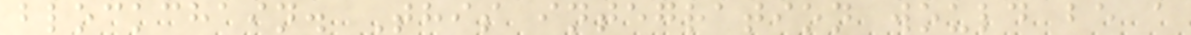blockchain. This integration would be a
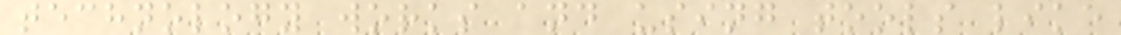technology works and using tools like
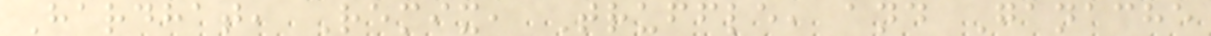Hardhat, Remix, Truffle, and Ganache
